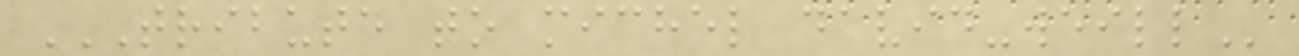TRIBUTE TO MICHEL DAVID-WEILL
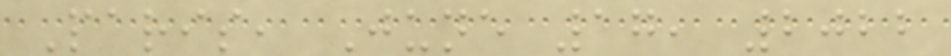Paris, June 17, 2022
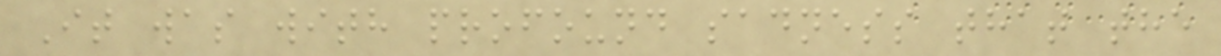It was with profound sadness that the
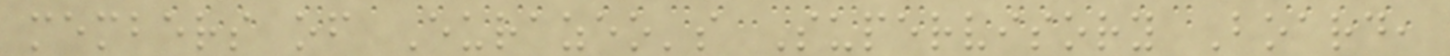members of Eurazeo's Supervisory Board,
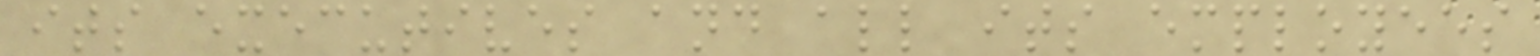its executives and all its employees
